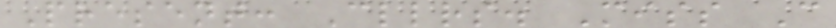Present: Cllrs. Miss C
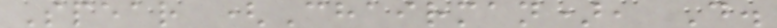Spear (Chairman), D.
